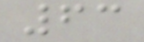63
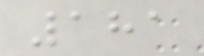181
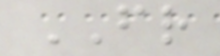FR
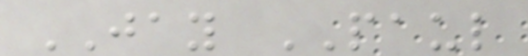JAY PAUL
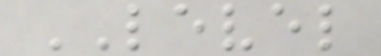LEVEL
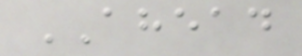AHEAD
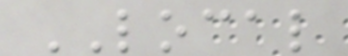LOCAL
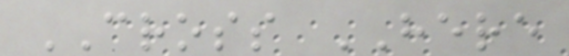CROSS HERE
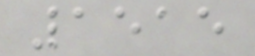1515
